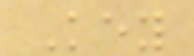Key
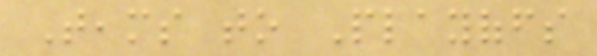Teams to Playoffs
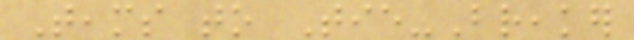Teams to Tie-Breaker
